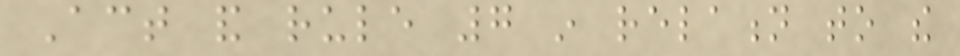Act and rule 7 in relation to the
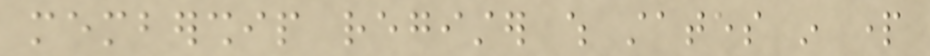membership register which states in part
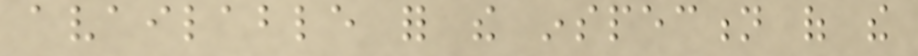available for the inspection of the
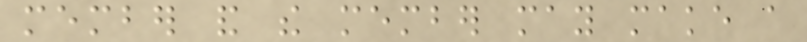member and the member may make a
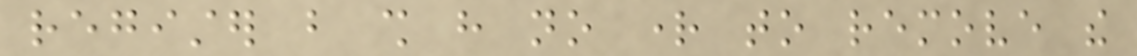register but shall have no right to remove the
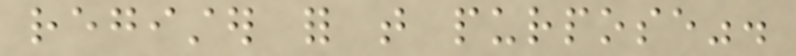register for that purpose".
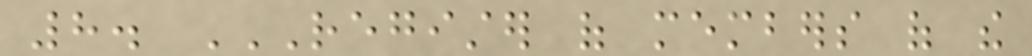8. REGISTER OF MEMBERS OF THE
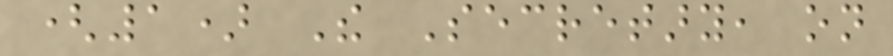(1) The Secretary, on
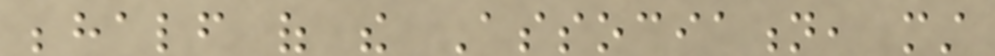behalf of the Association, must
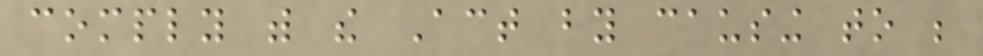comply with the Act by causing to be
